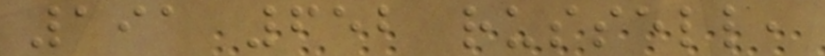191 652 russell,
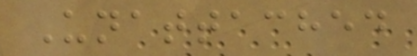Unattached
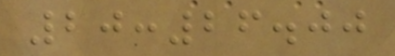20:26.00
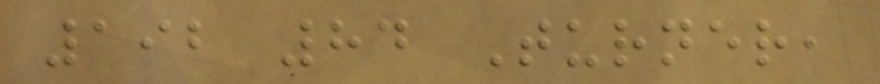192 84 Turner,
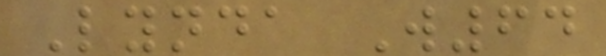Lynda W64
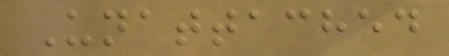Unattached
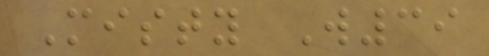Misty W39
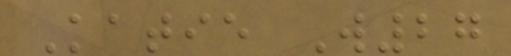Katie W27
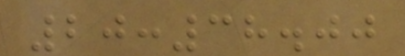20:38.00
